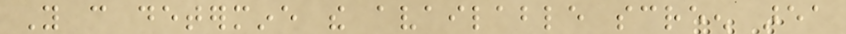You can determine the available screen area
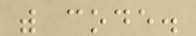with code.
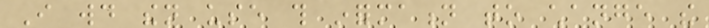I would then use this information to change the
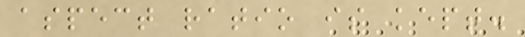aspect ratio is kept.
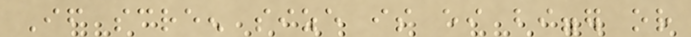If screen size is either bigger or
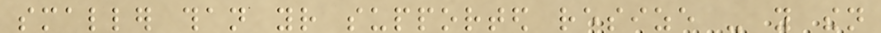smaller than your supported resize - you then
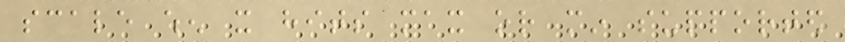scale when it hits max or min supported
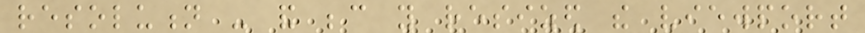resolution - and because you resized the viewport
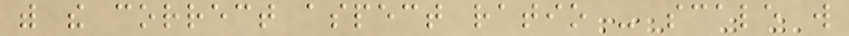with the correct aspect ratio - scale will
